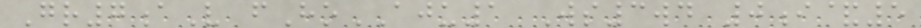Gr7aV fHoAJU1 Ws3wd 0i&5
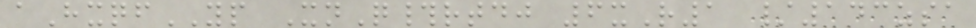aHxqfYP XnQ#rtdj 6xR1 /143zsa
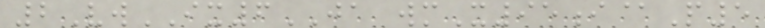2VwIX6JA wmX95i@P5
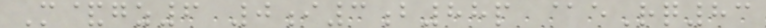M&gz6 0i3b88p @eRq83
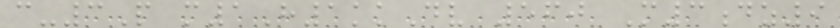c-3P m1H1kkDv 560 M3dz9
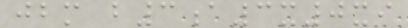jbm b3a3x0xi
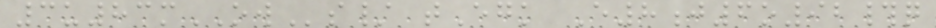3u83mOWs/ tEgk E8j6o92#q
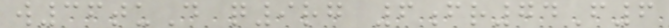w36tuD q9rg 6fr74F6
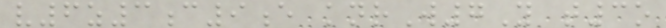v6z3c9e knrW7Y t3o
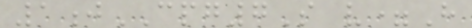1jCPG7S v=H
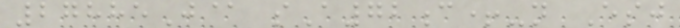27885J@ sA72c+-n Esj
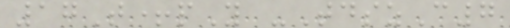17T+pY -TdszC7
